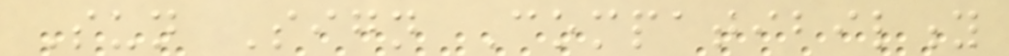Sun Sign Compatibility
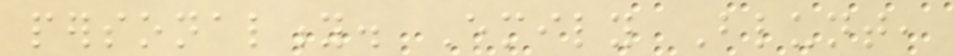personality. Emily Blunt,
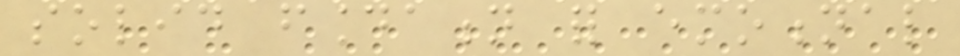solid foundation for emotional
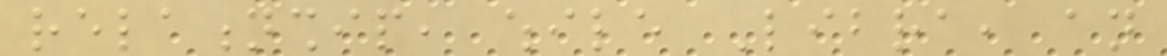relationship, while Libra, an
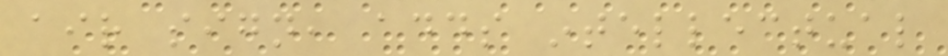air sign, adds intellectual
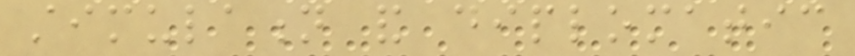stimulation and diplomatic
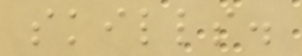skills.
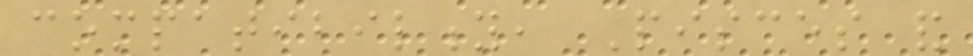compatibility, Pisces and
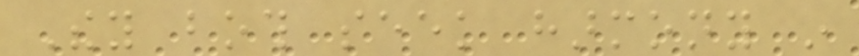They both seek harmony in
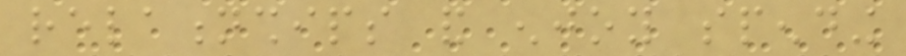relationships and enjoy spending
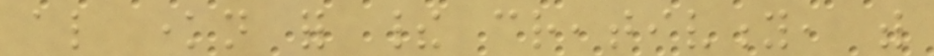also known for their creativity, with
